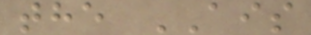the AIS
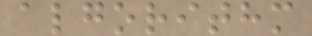algorithm
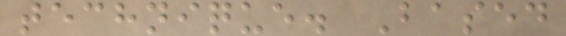technique. Based
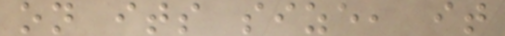on its size, it
